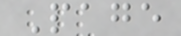Page
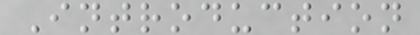Introduction
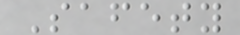Safety
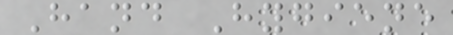Hand Hygiene
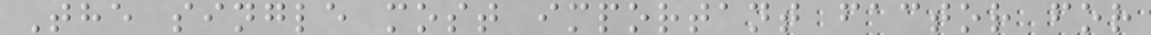The single most important factor for
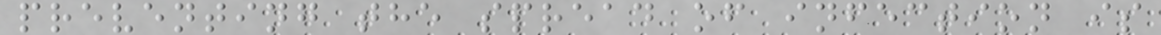preventing the spread of infection is
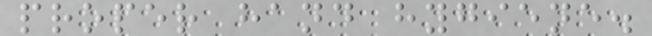proper hand hygiene.
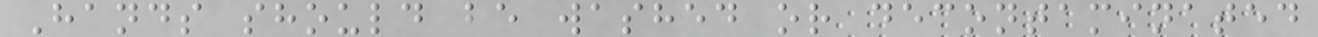Hands should be washed or decontaminated
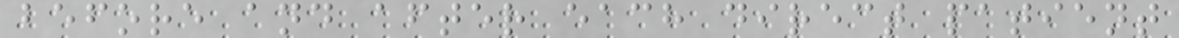before and after each direct patient
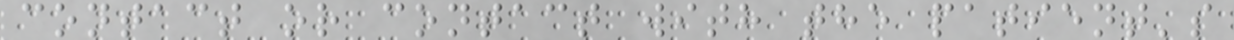contact or contact with the patient's
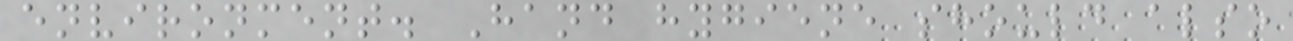environment. Hand hygiene should also
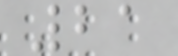21
